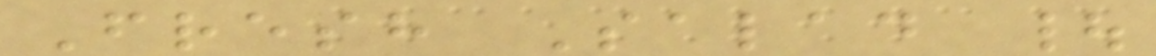Fresh Salad |
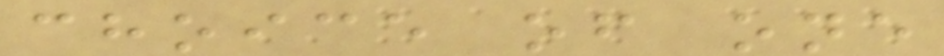choice of one
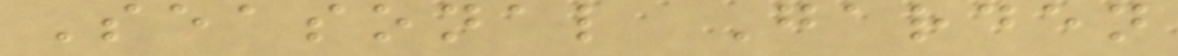Seasonal Garden
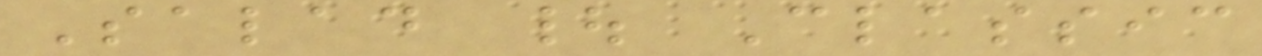Salad | Classic
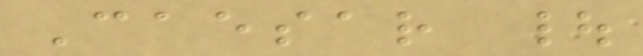Caesar |
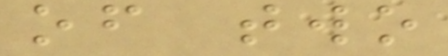of two
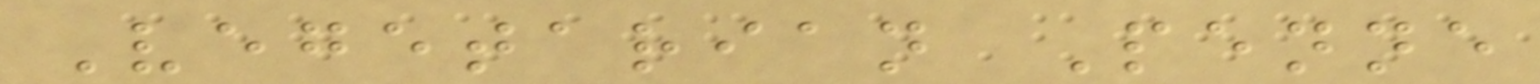Vegetarian Penne
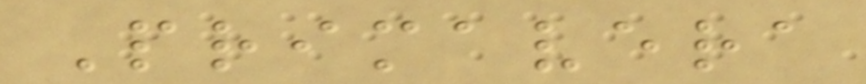Primavera
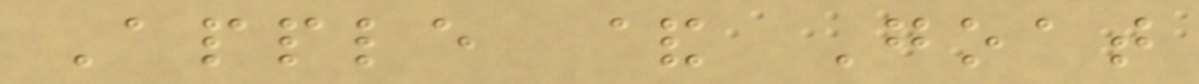Apple & Goat
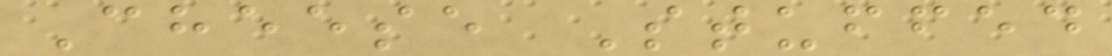Cheese Stuffed
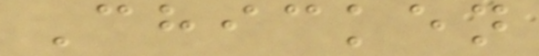Chicken
